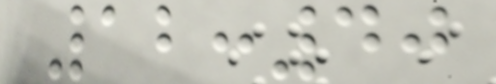12:40
